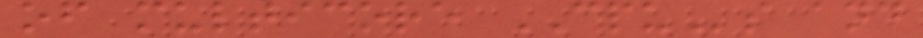of multicore CPUs and
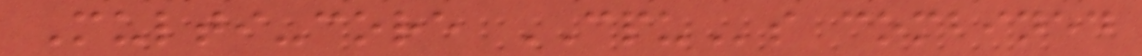Multi-core CPUs combined
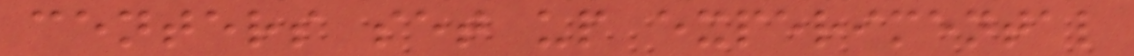centers set up experimental
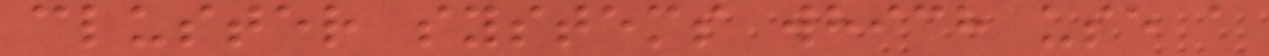cluster systems which use a
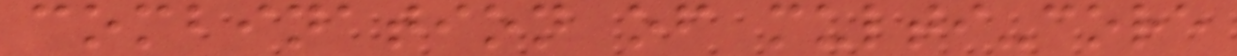combination of multi-core
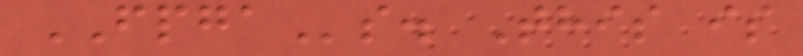FPGAs. This is
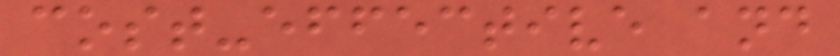cost-effective and
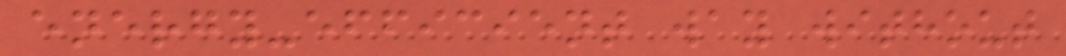energy-efficient way without
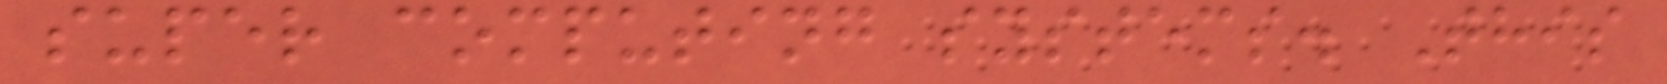super computing systems. This
